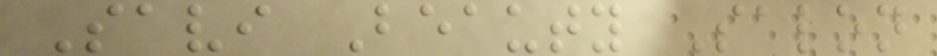Savi Beauty Salon
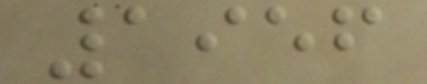1956
